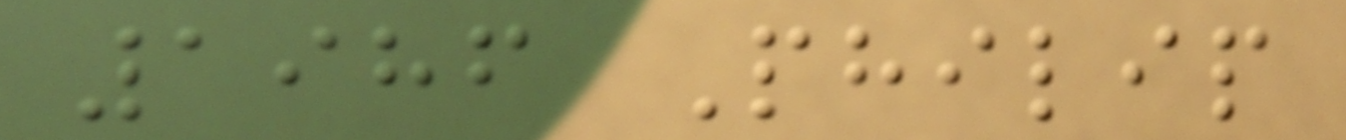1986 Philip
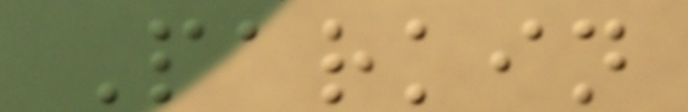Parkin
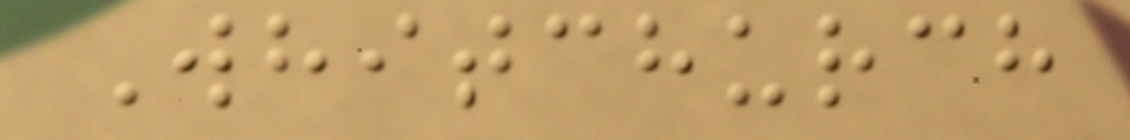Whitchurch
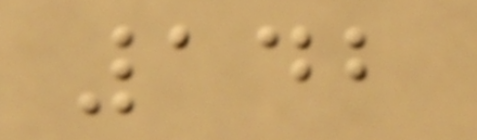142
